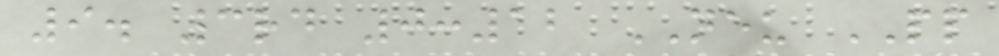9. 3rd 0:12 NEU PP
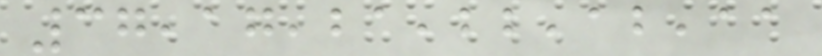37,17,21,22,12,11
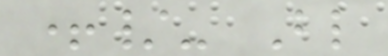+/- Bl
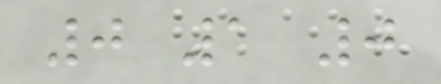0 1 0
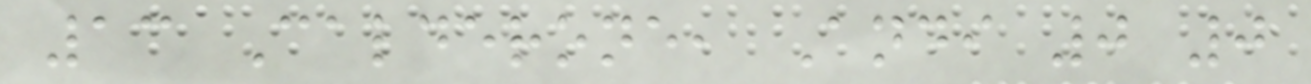13 Calderone, Andi 0 0
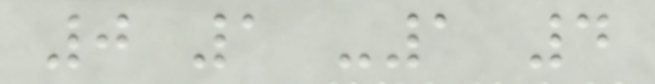0 1 -1 4
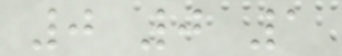0 0 1
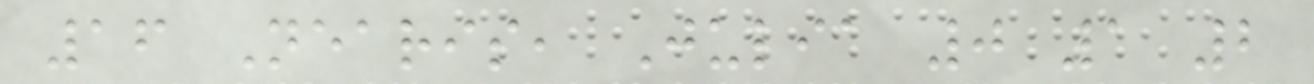16 Nearis, Julia 0 1 2
